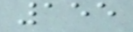155
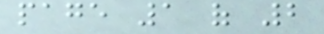page 1 of 2
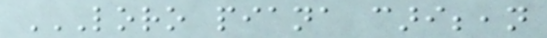LORO PIANA CARIBBEAN
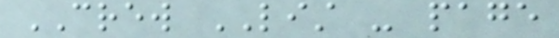CREW LIST - page
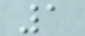1
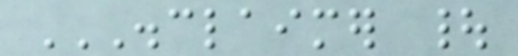DISCLAIMER |
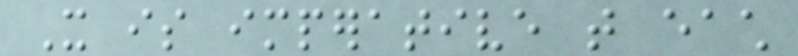It is imperative that each
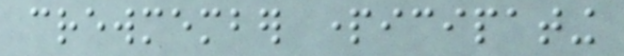crewmember participating
